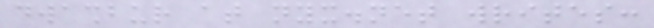dwashbur at nyx.net writes:
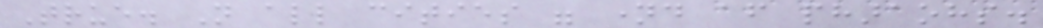True. Not all cities were named after pharaohs.
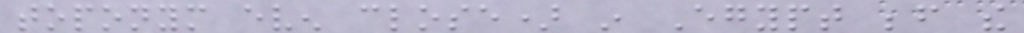toponym even close) in Egypt before the
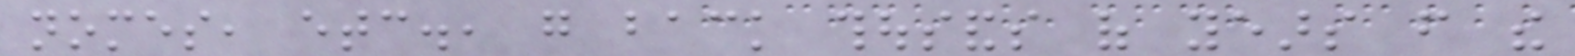nomes, etc., go back thousands of years from the
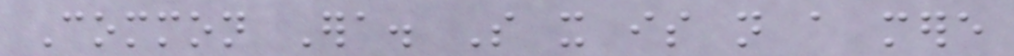Common Era. So it is not a mere
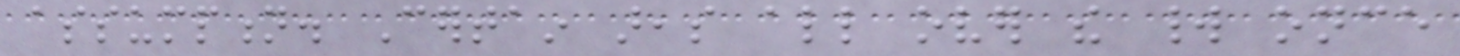assumption. Certain areas all over the world once
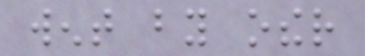went by other
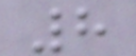8
